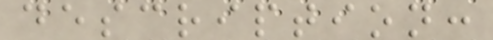description:
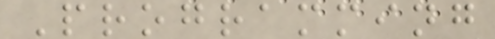Programming
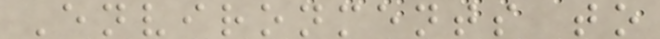Environments to
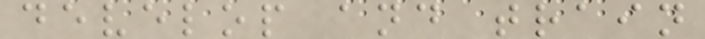develop and train
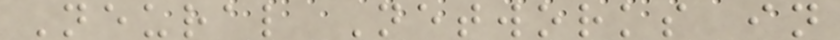Neural Networks in
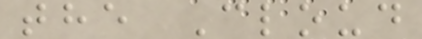the Cloud
